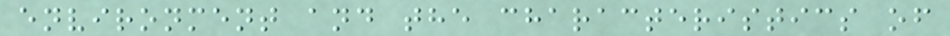environment and the characteristics of
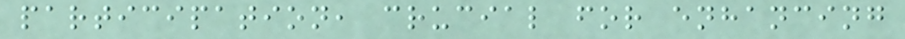participation, crucial for enhancing
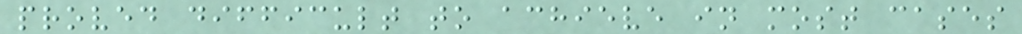proved difficult to achieve in most cases
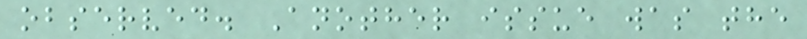observed. Another issue was the
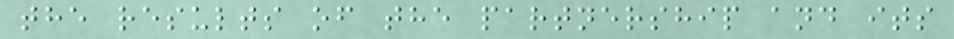the results of the partnership and its
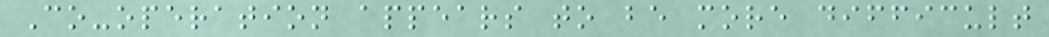Co-operation appears to be more difficult
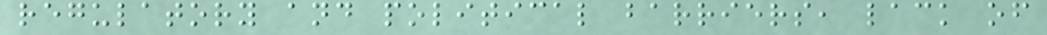regulatory and political barriers, lack of
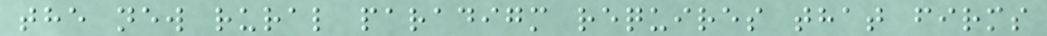the new rural paradigm requires that firms
